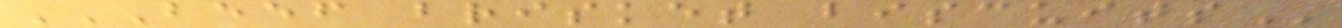BEEF BRISKET BISCUITS
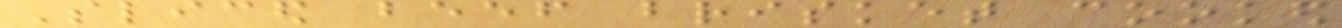Sliced beef brisket cooked
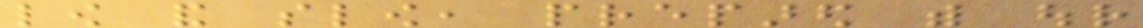low and slow, prepared with our
